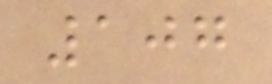107
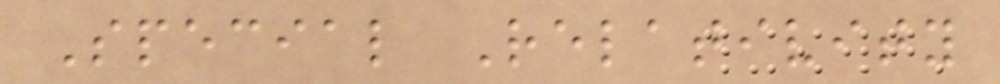Special Relativity
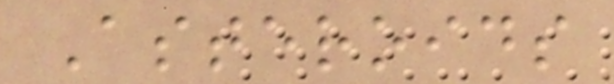Asteroids
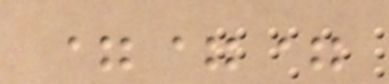===
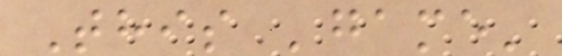This 'game'
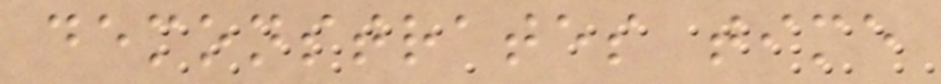demonstrates time
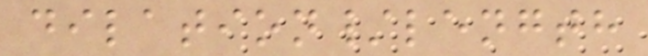dilation/length
